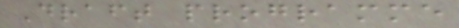Draft programme
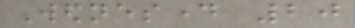Wednesday 20
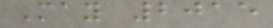May 2015
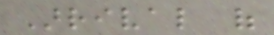Arrival of
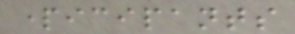participants
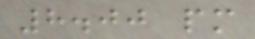8.00 pm
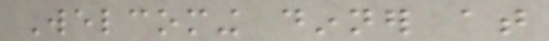Welcoming dinner at
